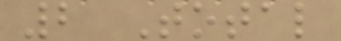2 Total
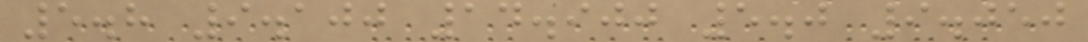5.8 9.100 14.900 5.0 9.050
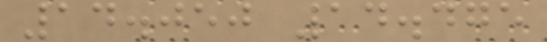14.050 14.475
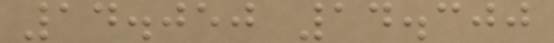14.050 14.300
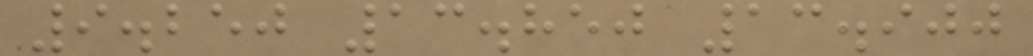9.250 13.850 13.900
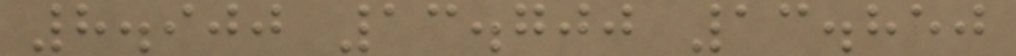8.900 13.700 13.850
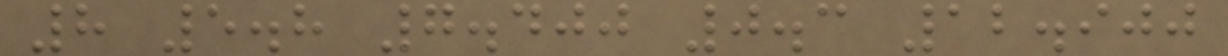8 5.8 7.400 0.3 12.900
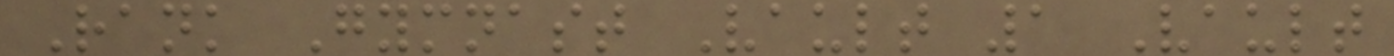Rank Gymnast Vault 1 Vault
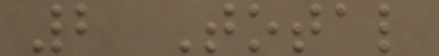2 Total
